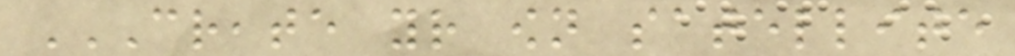CREATE YOUR OWN SATELLITE
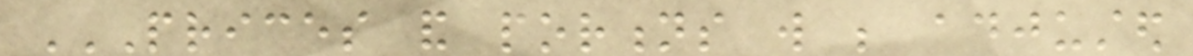PRICES AND PORTIONS WILL BE ADJUSTED
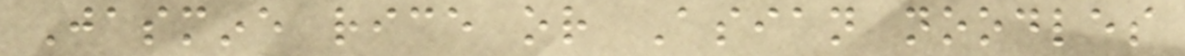Jasmine rice or Asian noodles
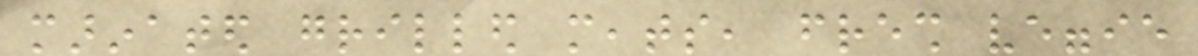marinated grilled meats, fresh veggie
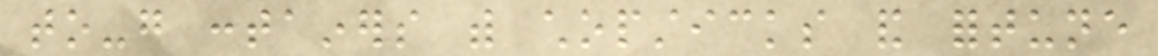to-go containers with chopsticks and fortune
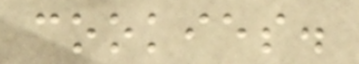cookies.
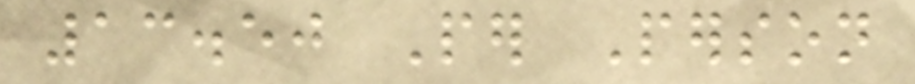13.50 Per Person
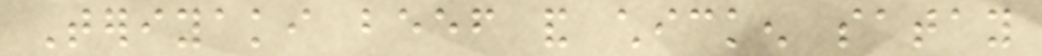Teriyaki beef and chicken satay
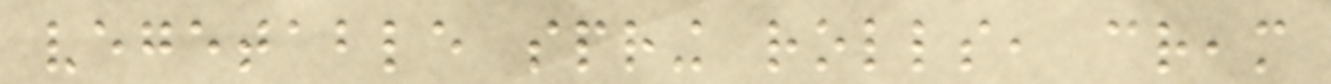vegetable spring rolls, cream
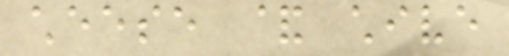cheese & chive
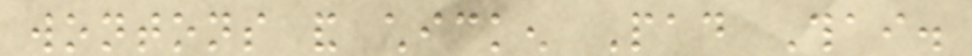wontons and chicken Pad Thai.
